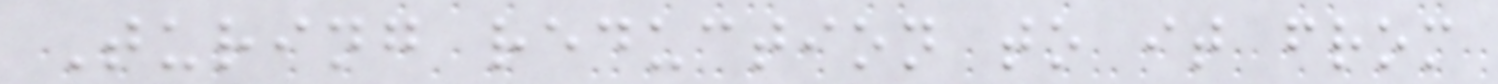Turing reduction to it from
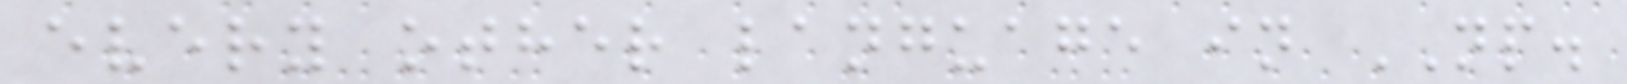every other language in NP.
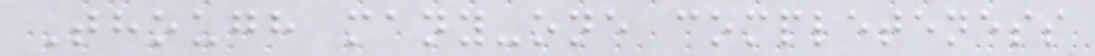Though many-one completeness
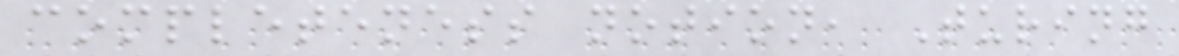completeness notion, Turing
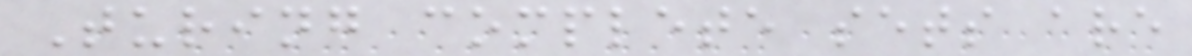Turing complete sets are
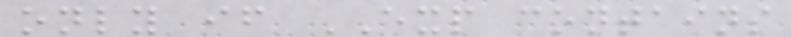only if EXP contains
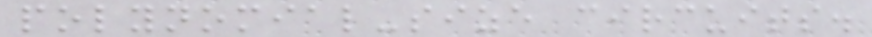polynomial-size circuits.
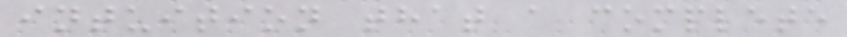intuition that a complete
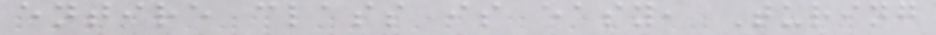entire class is easy, Turing
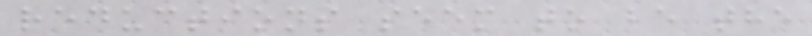reductions seem to be the
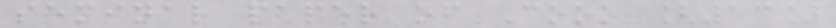seminal paper of Cook [13]
